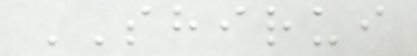SHIRUI
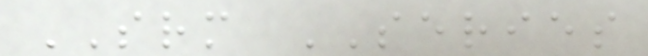SRM SERIES
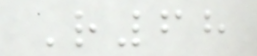R68
